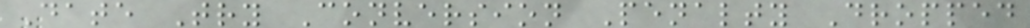Date Try Conversion Penalty Dropped
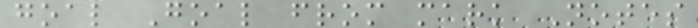goal Goal from mark Notes
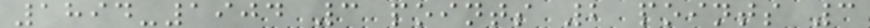1894-1904 3 points 2 points 3
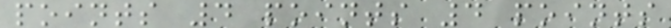points 4 points 4 points
